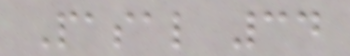Pasal 34
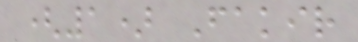(1) Fakir
